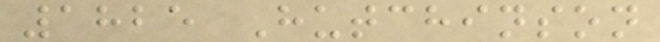1825 Hutchinson
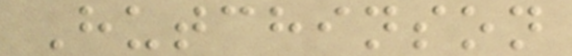Hutchinson
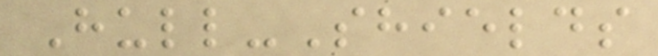Hull-Shields
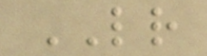LR
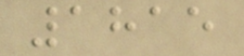1815
